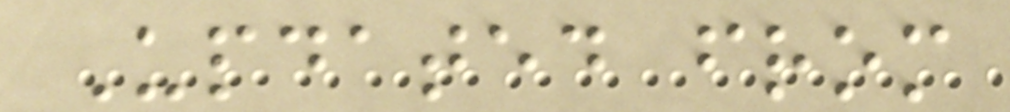Updated from
